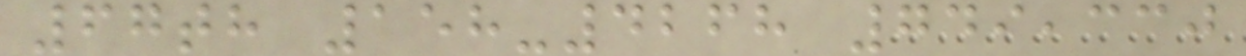67th 158-4268 749,330
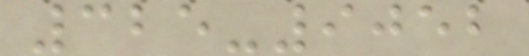325-9052
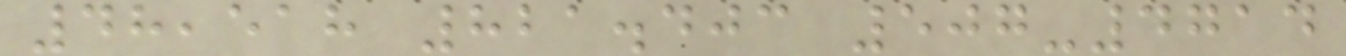48,518 821.403 507-4714
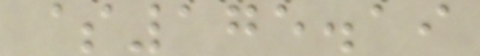$175.19
